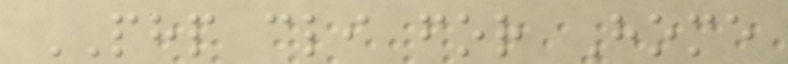PHP cli for Home
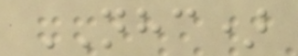NHC)
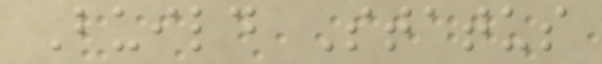Build Status
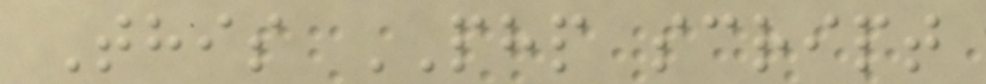This PHP script
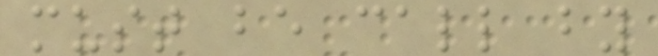must be call by
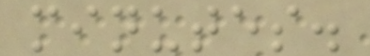minutes.
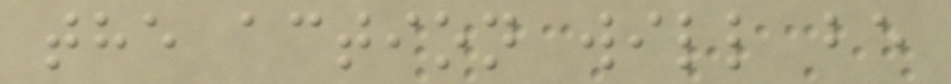the action will be
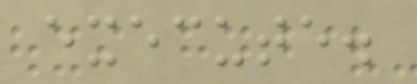execute.
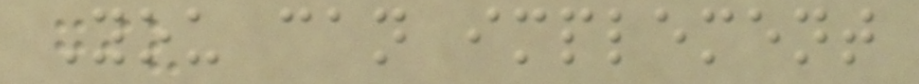You can implement
